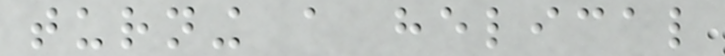turning a helical
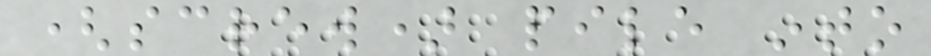(screw) pile into
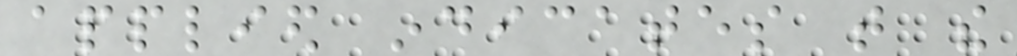applied indicates that the
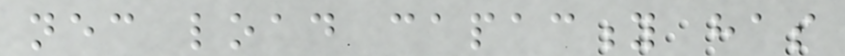necessary load capacity has
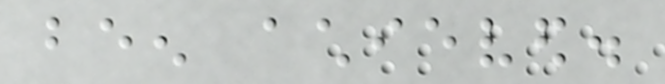been achieved.
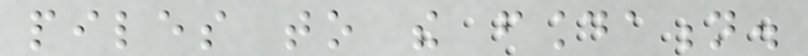piles to the foundation.
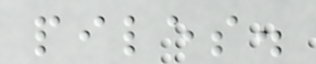piles.
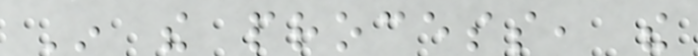In the process, the
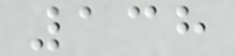138
